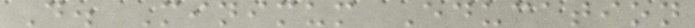D. Minimum Education
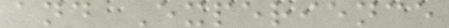and Experience
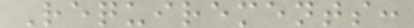Requirements:
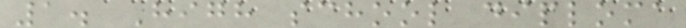1. High school diploma
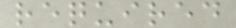required
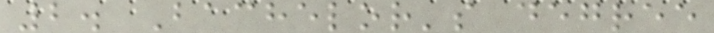2. Bachelor's degree
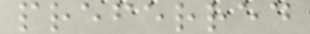preferred
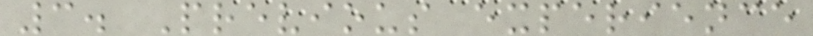3. Previous experience
